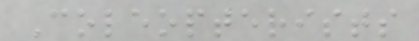Coleopterists
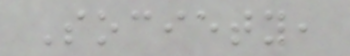Society,
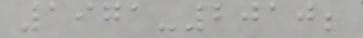1971-2010;
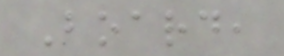Board,
